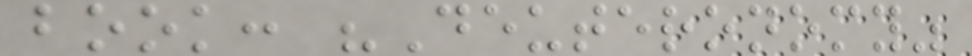book: "Deuteronomy"
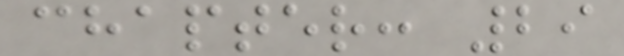chapter: 29
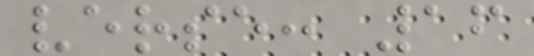verse: 16
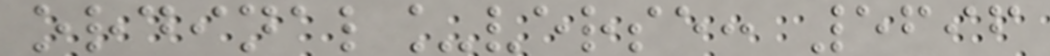ordinal_verse: 5696
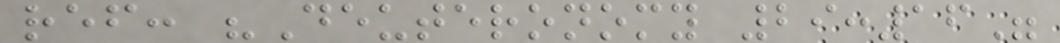ref: "Deuteronomy 29:16"
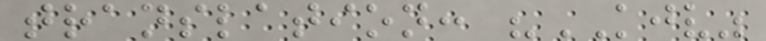translation: "KJV"
